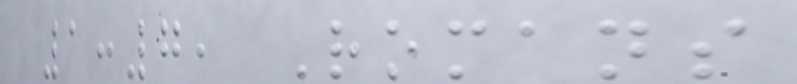1:7, Romans
